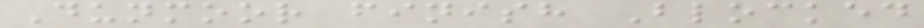Dunmoor finish Blocked
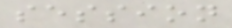session
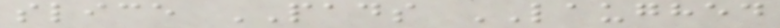slice PADS LAUGHED
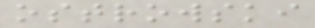ostrowski
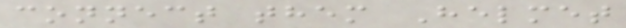connect them Helmet
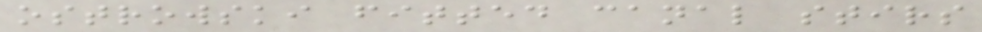ostrowski fitted canal stirs
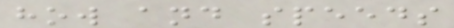how and speeds
